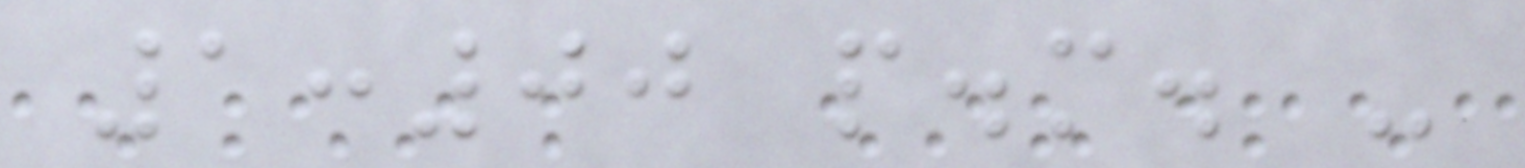1:00 p.m. -
